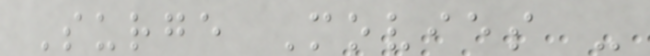Surge Movies -
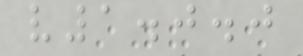v1.0.0
